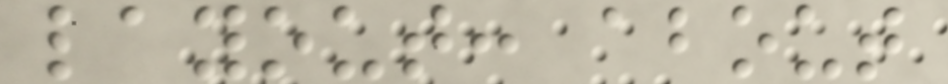layout: about
